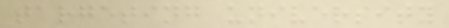targeting university
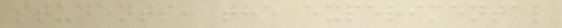students, the experimental
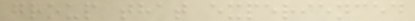group that experienced
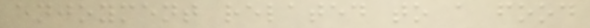enjoyment related to a food
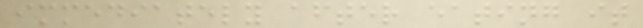immediately after eating it
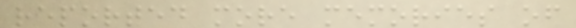reported more memories of
